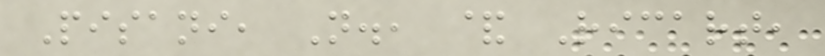Pisani, N., & Ricart,
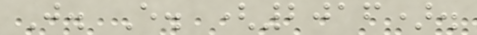J. E. (2016).
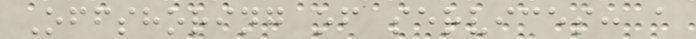Offshoring of services: a
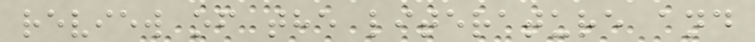review of the literature and
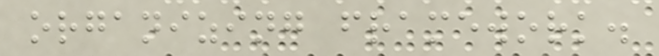organizing framework.
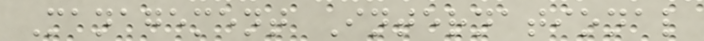Management International
